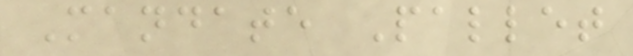Mandate Pallet
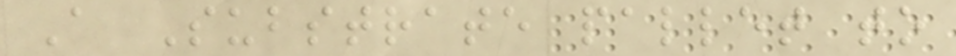A Substrate pallet to
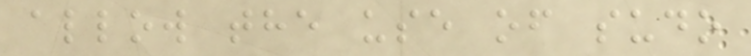allow the use of sudo
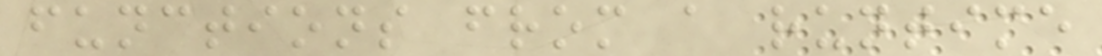functions from a runtime
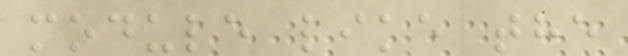module like the
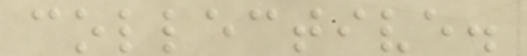collective.
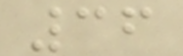36
